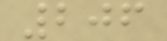206
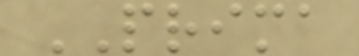PRIMA
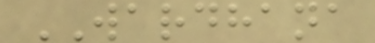WARDHANA
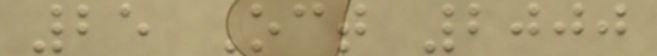25 Oct 2000
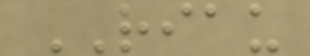RIAU
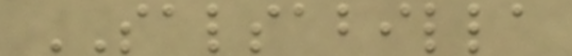SALSABILLA
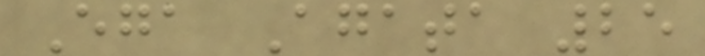Ega Agata 25
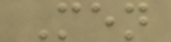Men
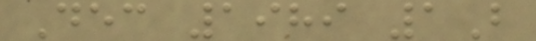Dec 1989 1B
